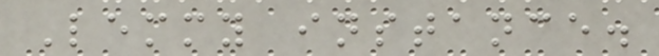Lemmy instance.
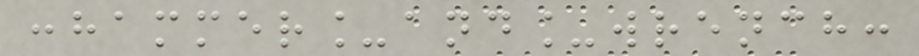:hammer_and_wrench:
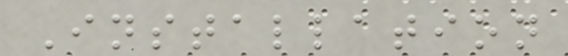Installation
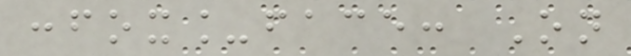:fox_face: On
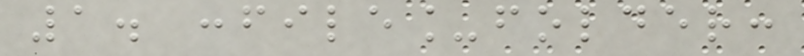1. :file_folder:
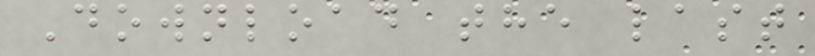Download the last
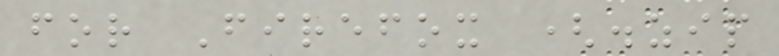for Firefox (.zip
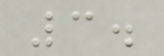3.
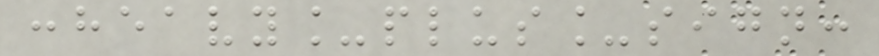:heavy_plus_sign:
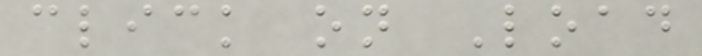click on Load
